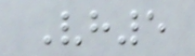Vh5
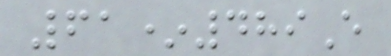61*489E
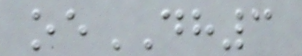oeDH3
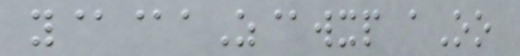y@@aZ@wxp aOo
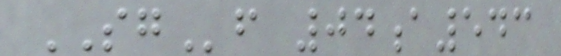SGf 04a543
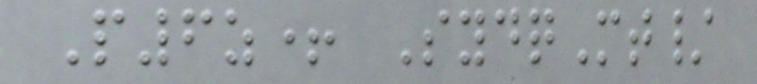P6z+ SydqMt/
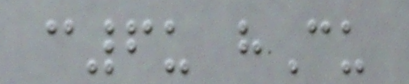c6u hCu
